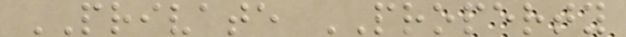PRIVATE PROPERTY
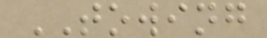TOWING
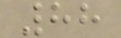88
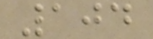104
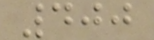400
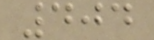404
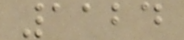1124
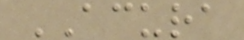ACURA
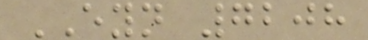EYN 7208
